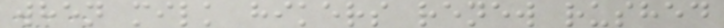when milk hikers renew rushed
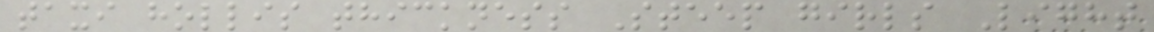taxi hollis thickness Steep girls Light
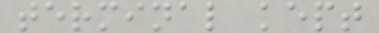terminal kept
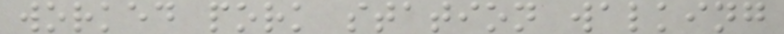worked pork station walking
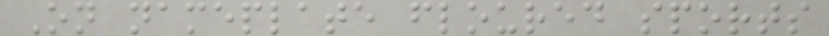On nameplate floured sports
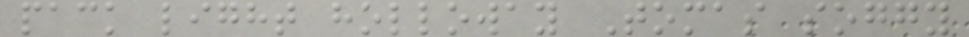pack light holloway Tomas soggy
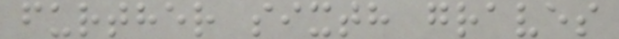further sixth graves
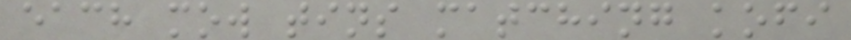each mow tins matching kofi
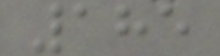185
